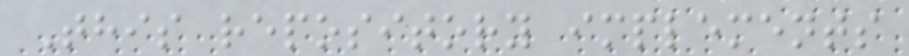This repository implements
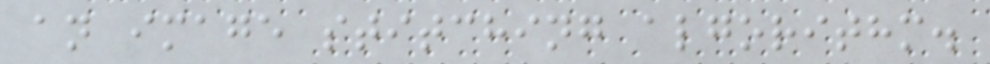an image stitching algorithm.
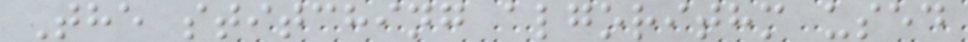The stitching algorithm used
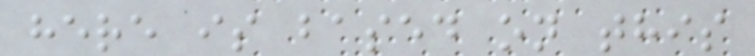here is based on this
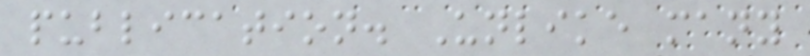publication. Unlike many
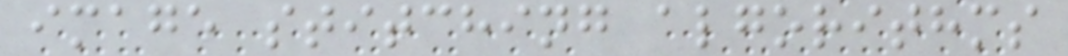image stitching algorithms
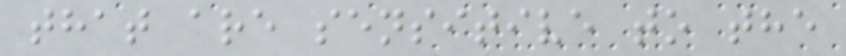that are sensitive to the
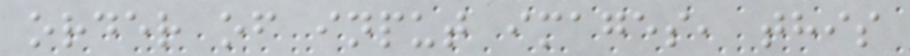order of input images, this
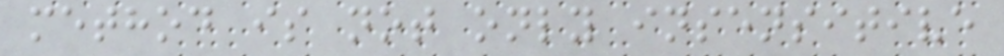method is not only insensitive
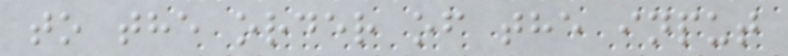to the order of the input
